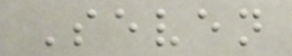Seven
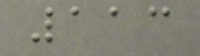113
